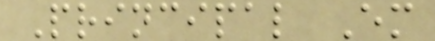Principal Em
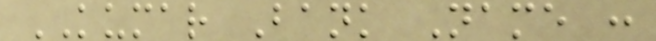KUMAR Bank Name :
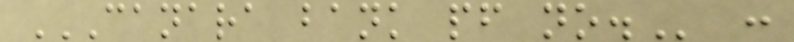CANARA BANK PF NO. :
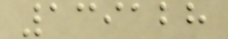139128
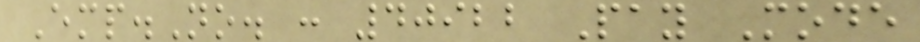Emp.No. : 40922 Pay Mode
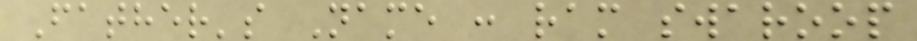Father's Name : ram swaroop
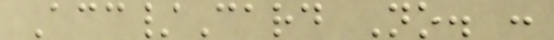Acc/Card No. :
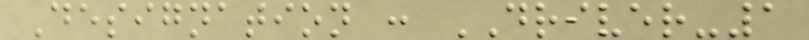Designation : DRIVER-1
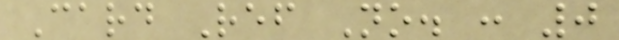Card Ref No. : 0
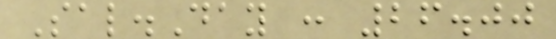Sal.Day : 26.00
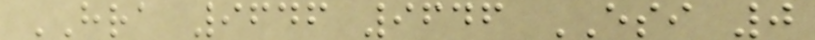HRA 9646 9646 ESI 0
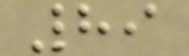89
